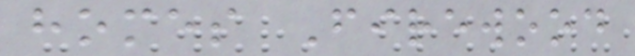homes Firewood
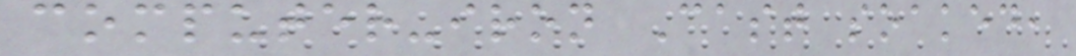computer-iron Cast soaked,
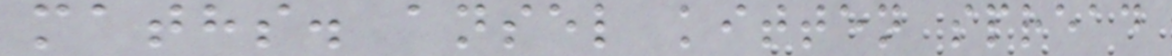maths. ansel kitten spread
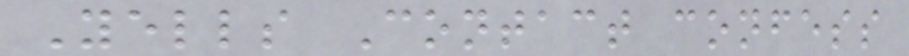Yells Contact confess
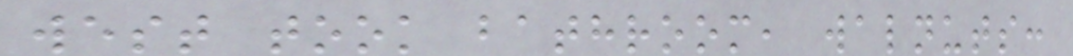west took bathroom, walnuts:
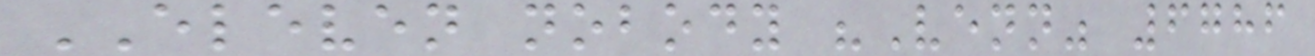ELEVEN nobody "Venn" 6786
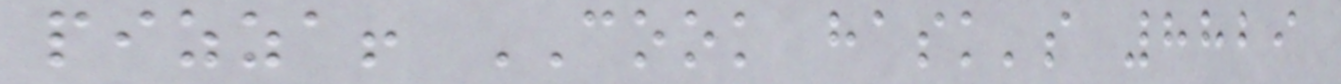pizza! COOK hask's 8829
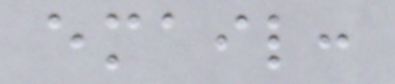email:
